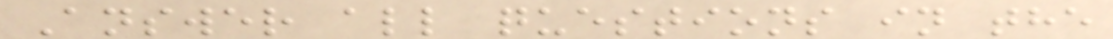Answer all questions in the
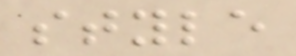style
